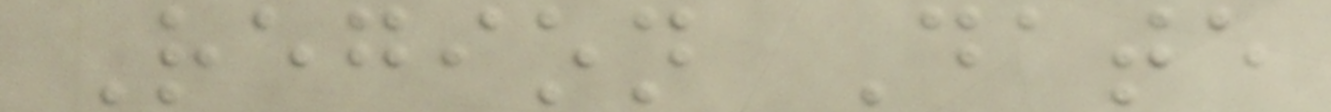Region Date
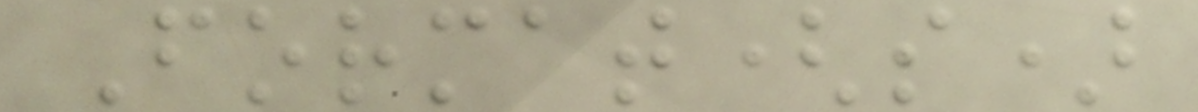Format(s)
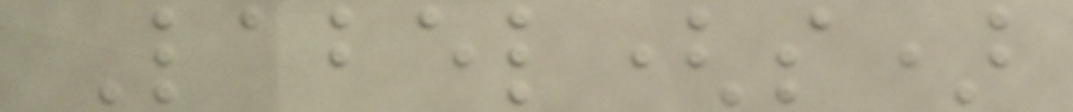Label(s)
